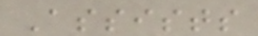Assists
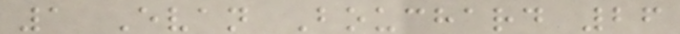1 Evan Bouchard 26
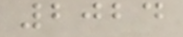2024
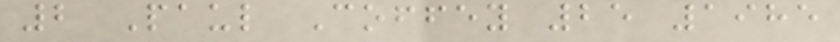2 Paul Coffey 25 1985
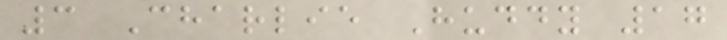3 Charlie Huddy 17
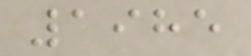1985
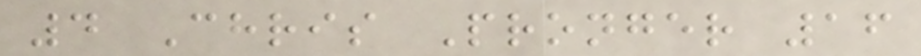4 Chris Pronger 16
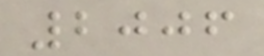2006
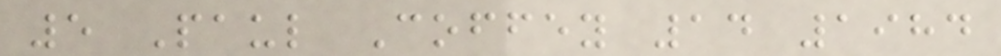5 Paul Coffey 14 1984
